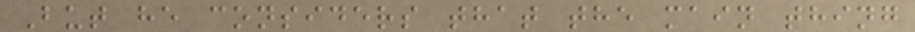But he considers that the main thing
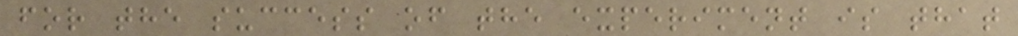for the success of the experiment is that
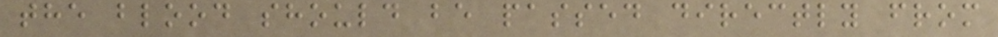the blood should be passed directly from
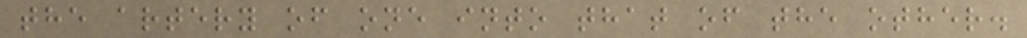the artery of one into that of the other.
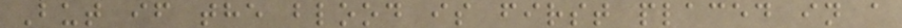But if the blood is first placed in a
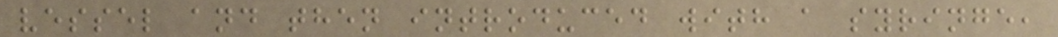vessel and then introduced with a syringe,
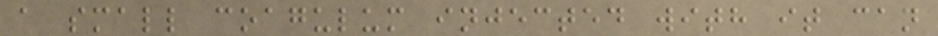a small coagulum injected with it can
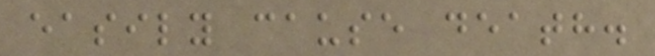easily cause death.
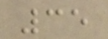35
